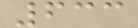633
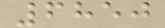6850
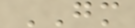GM
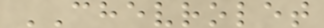CHEVROLET
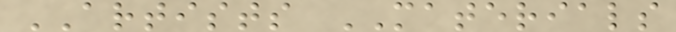ARTISTS MATERIALS
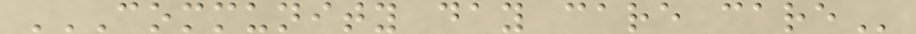COMMUNITY DAY CARE CARE
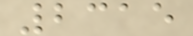2315
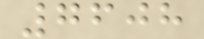7608
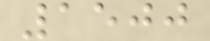1500
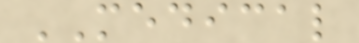MEDICAL
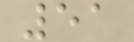51
